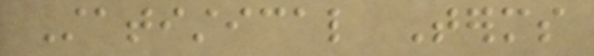Statistical Terms
